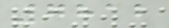7812
